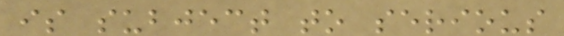is subject to serious
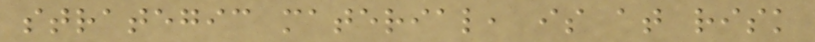strategic material, is at risk
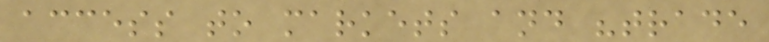access to markets and "trade
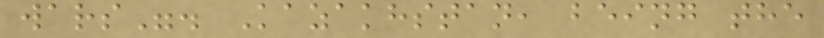wars". Kazakhstan, being the
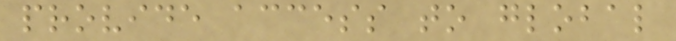provide access to global
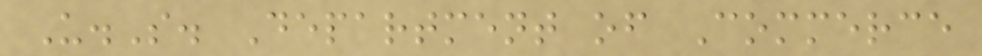U.S. Department of Commerce
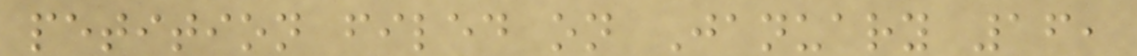petition filed on January 16,
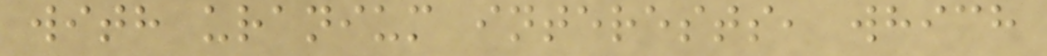with uranium interests, which
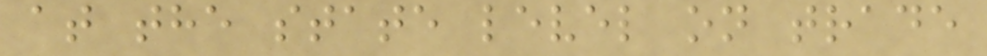at the state level on trade
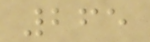265
